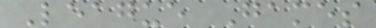League Games
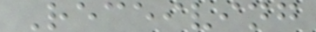Receiving
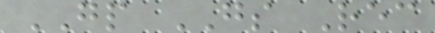GP GS Rec
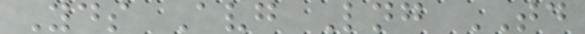Yds Avg Lng TD
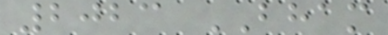2023 BHAM
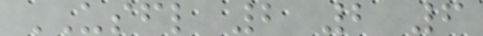USFL 2 2 6
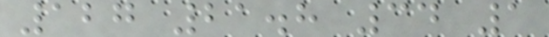127 21.8 34 1
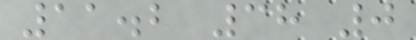11.2 38 0
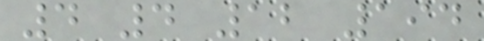4 4 12 194
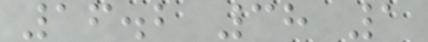16.2 38 1
